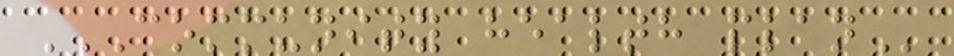COMMUNITY HEALTH PLAN
